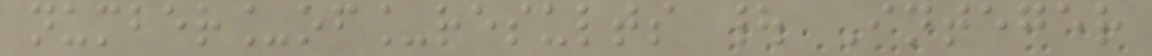number_of_results | Integer
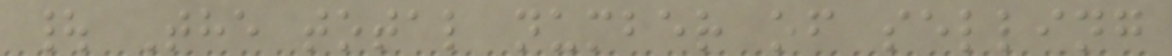| The total number of selling
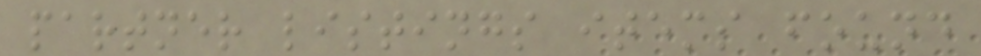partner listings items found
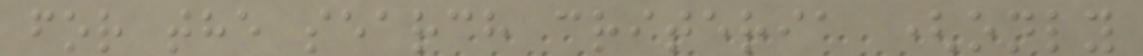for the search criteria (only
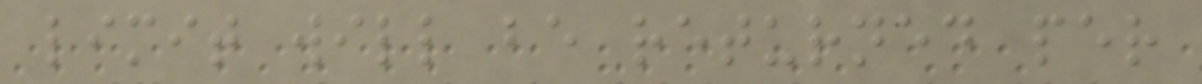limit will be returned per
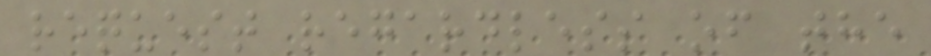request regardless of the
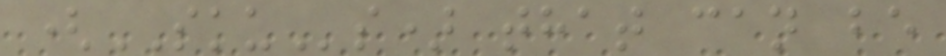(SKUs) that can be
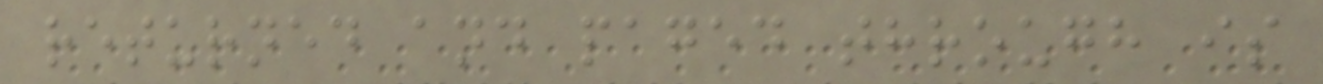returned and paged through is
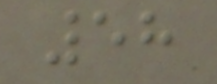58
